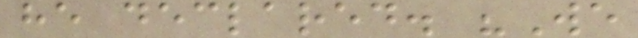he declared. "We
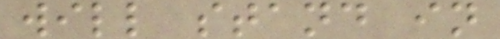will stand in
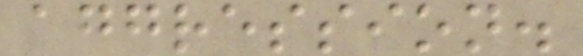aggression.
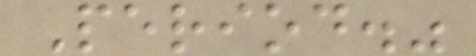Period."
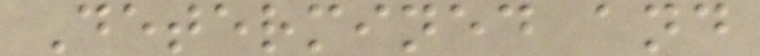Determined and
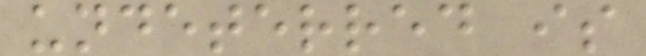undeterred is
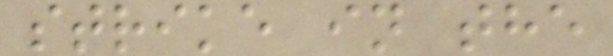strike in the
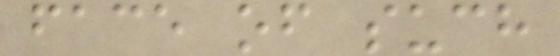face of such
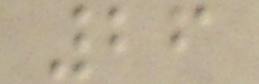26
